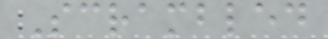Scrambled
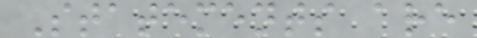Statements are
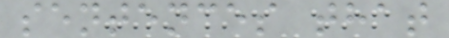sentences that
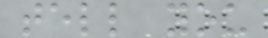tell you
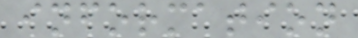information
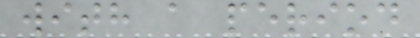with a period
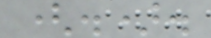(.).
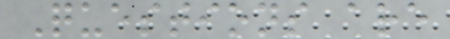Questions are
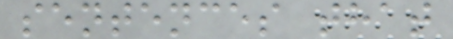sentences that
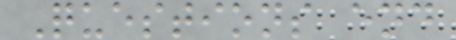Questions end
